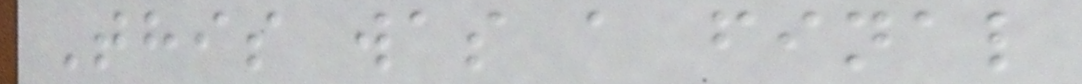This was a final
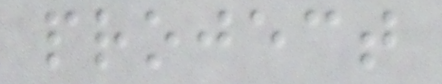project
